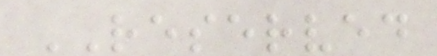RESERVED
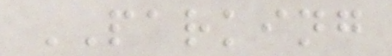PARKING
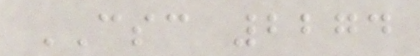CSC 2274
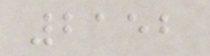2152
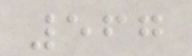567
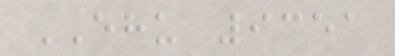EHU 9351
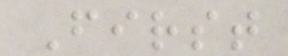First
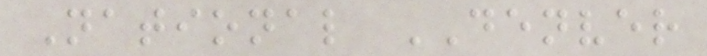National DENVER
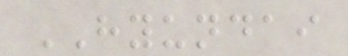HYUNDAI
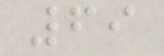69
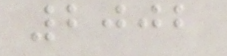2002
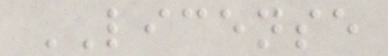LICENSE
